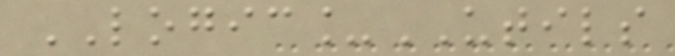LOGIC_UTILS
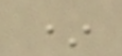*
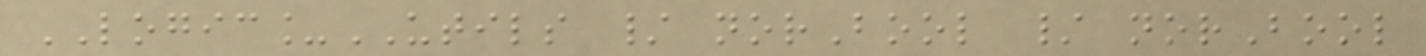LOGIC_UTILS / norBool / norBool
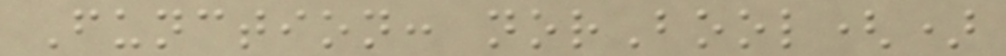Function: norBool()
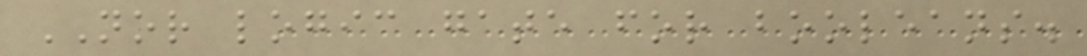NOR logic gate for booleans.
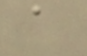a
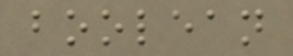boolean
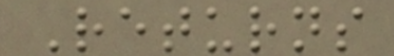Returns
